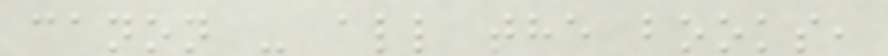canon - all the books,
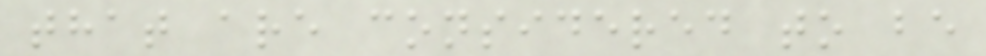that are considered to be
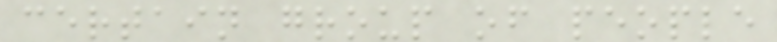certain group of people
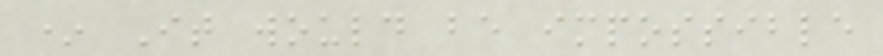* It would be impossible
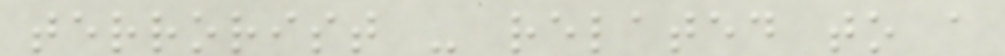terrorist - related to a
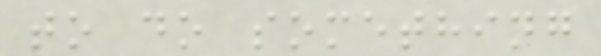to do something
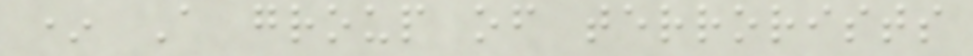* A group of terrorists
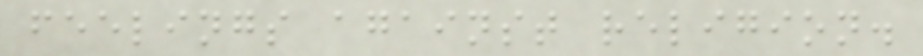feelings against religion.
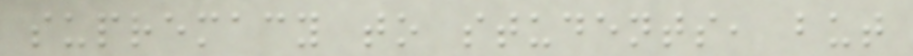supremacy to students, but
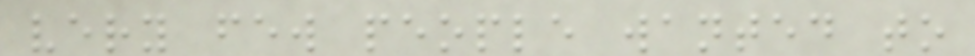very few people wanted to
